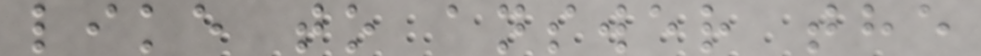like to answer the
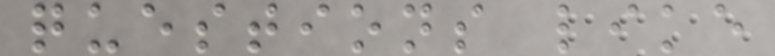questions like
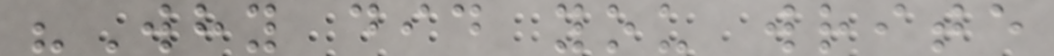"Why did you write
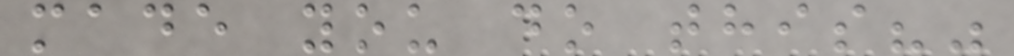made you do this?"
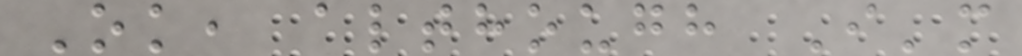Ok, although I'm
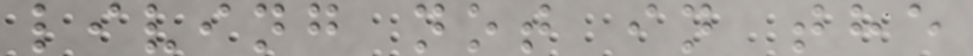living not in the
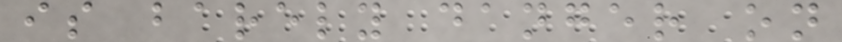is barely danger on
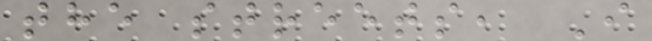the streets, I
